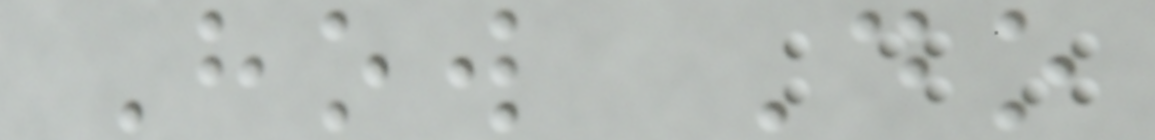How Do
